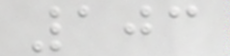103
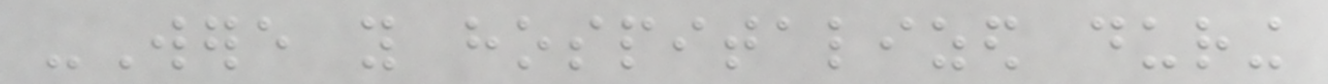-Were you hospitalized during
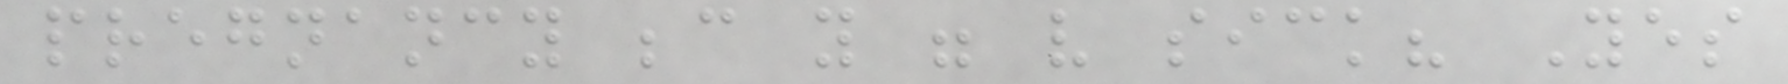pregnancy because you were very sick? Yes
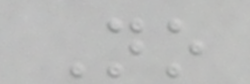No
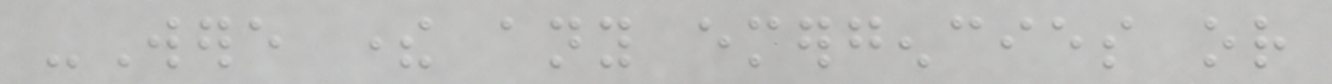-Were there any emergencies or
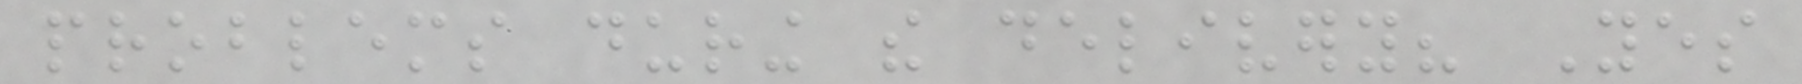problems during the delivery? Yes
